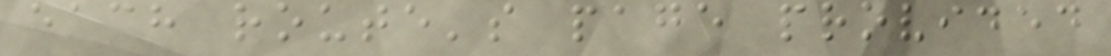each route's page provided
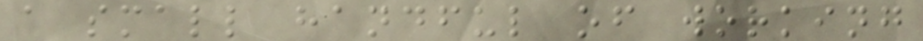a small handful of working
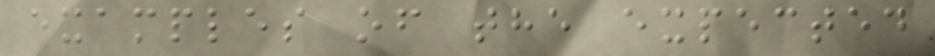examples of the expected
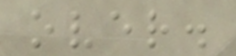over.
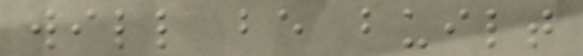will be built
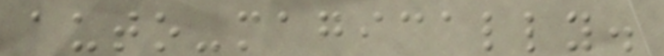auto-magically.
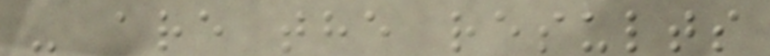- are the results
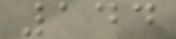144
